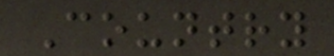Country
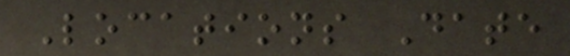Locations Date
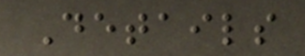Details
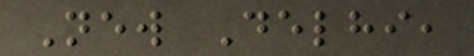New Delhi,
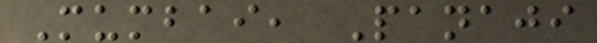Mumbai, Panaji
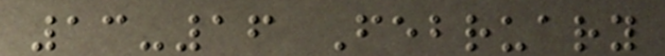13-16 February
